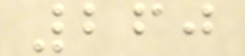260
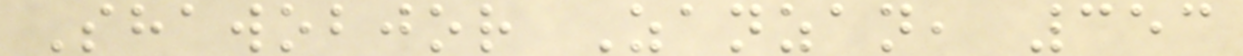Shawobjor Zanzan, 353
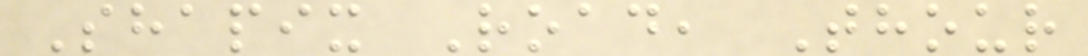Shapix Road, Thour
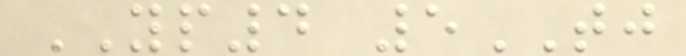YP4 5TJ
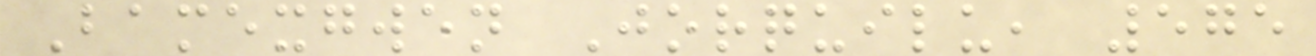Bamexgwen Jorquilu, 575
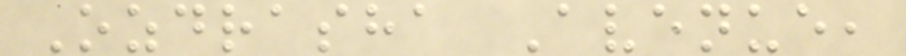Ozdrasha Avenue,
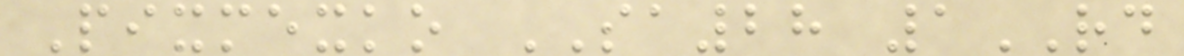Pixmexko SA28 1RD
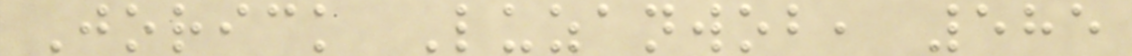Jorick Luzanwob, 585
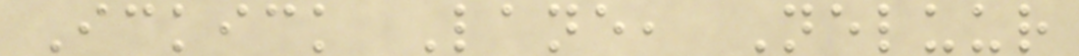Ickick Lane, Neluur
